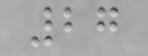27
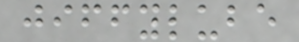jiffylube
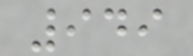949
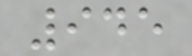945
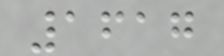1617
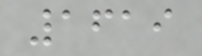1619
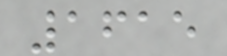1615
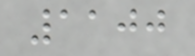1100
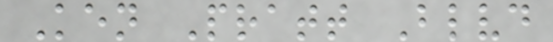Ken Pratt Blvd
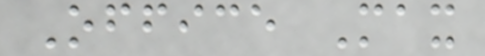Office Max
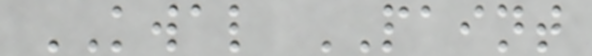KWAL PAINT
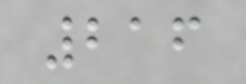216
